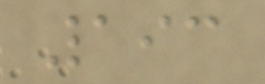193
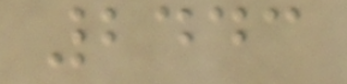2443
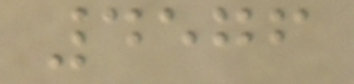4576
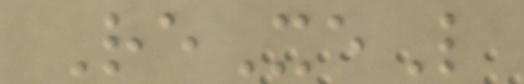ReXeL
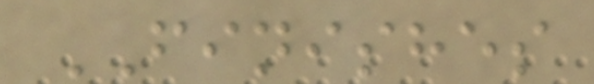FINISHES
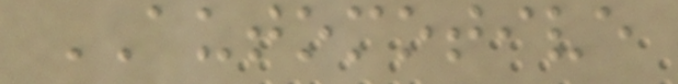AUTOMOTIVE
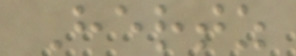Hertz
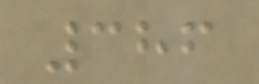386
